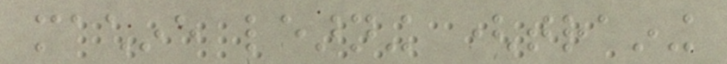machine learning (training
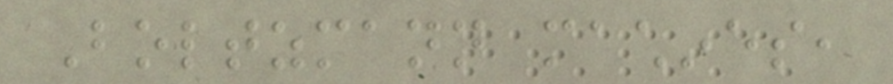Boltzmann machines,
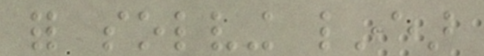for solving linear
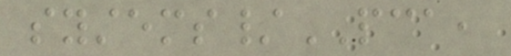systems/PCA,
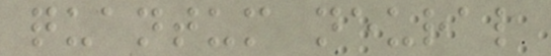quantum neural
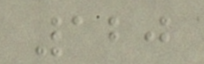120
